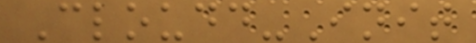Cloudd-Init
